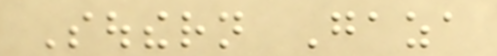Southern Gaza
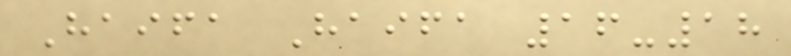Haifa Haifa 16-18
